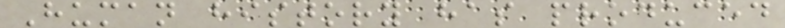Human history has produced
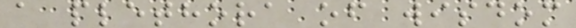a plethora of wisdom
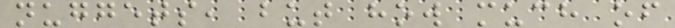nuggets, but how much of
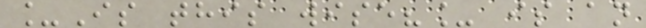_Is this wise?_ is an
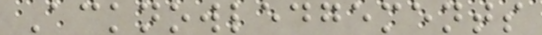Acknowledgements
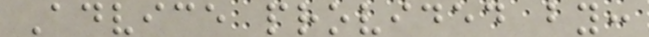Advice provided by:
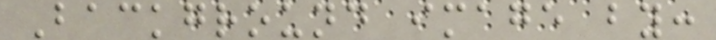Background image by:
